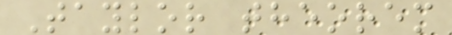Taylor theorem
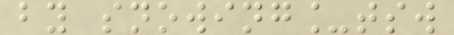by snowing_tsw
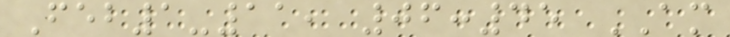Feb1-11, 06:45 AM
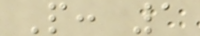P: 1
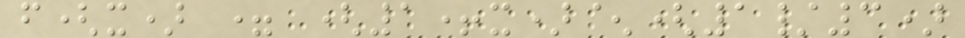f(x) = (1+x)^(1/3)
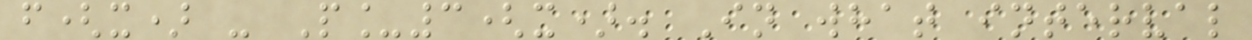f(x) - P_3(x). In what interval
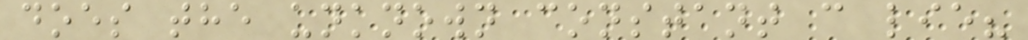does the unknown constant c lie?
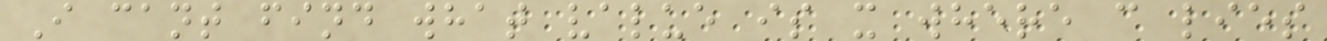I cant find what value is x where c lies
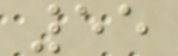55
